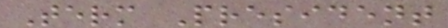Term President
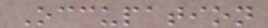Occupation
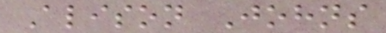Alison Johns
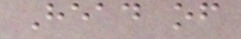Head of
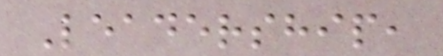Leadership,
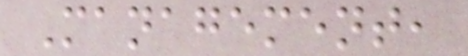Management,
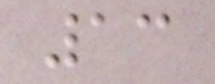13
